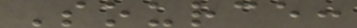Source:
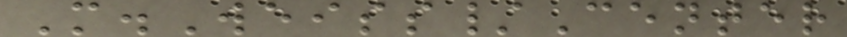M.Weiss/Center
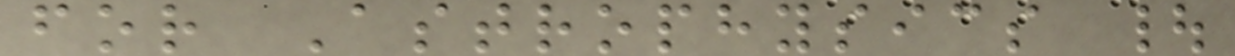for Astrophysics |
